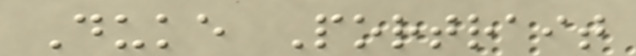Duke Portrait
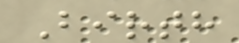Birth
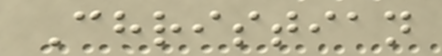Christian
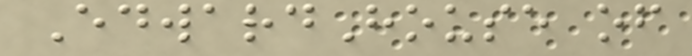EdwardHouse of
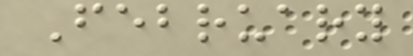February
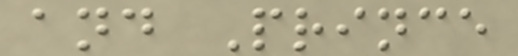and Prince
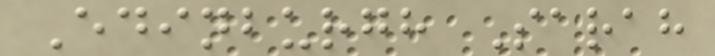Edinburgh Sarah
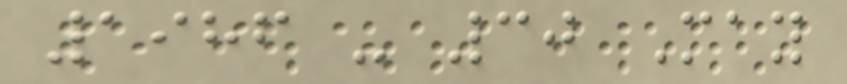1986 - 30 May
